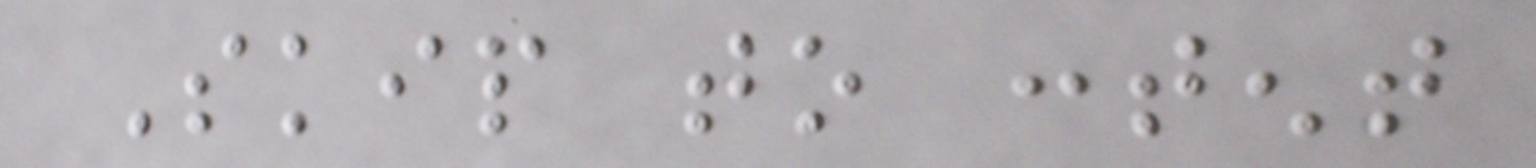Skip to content
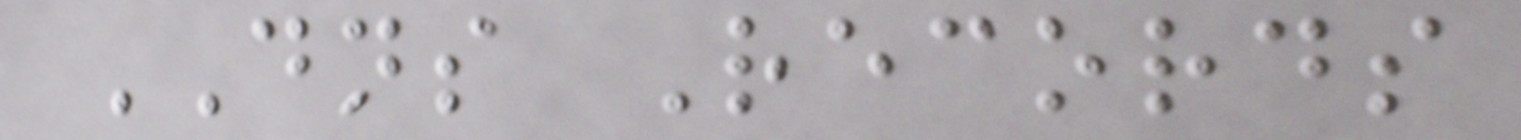DNS Records
